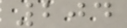204
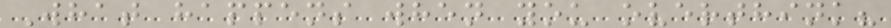What happens when you overthink?
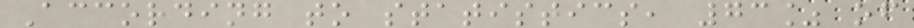According to statistics, 73% of
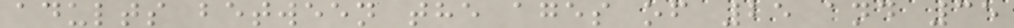adults between the ages of 25 and 35
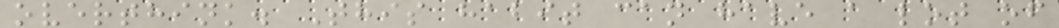overthink. This habit can have a lot of
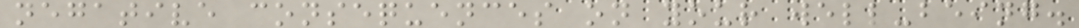negative consequences on your well-being.
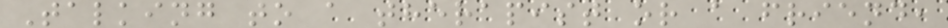Talking to a therapist or a friend,
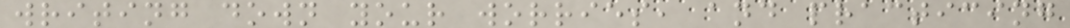writing down your worries, and practicing
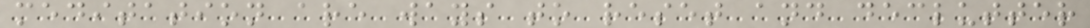meditation are ways to reset and declutter
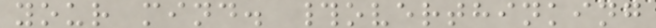your mind. #overthinking
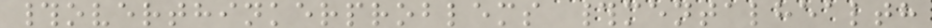#overthinkerproblems #mentalhealth
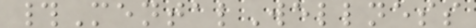#MentalWellness
